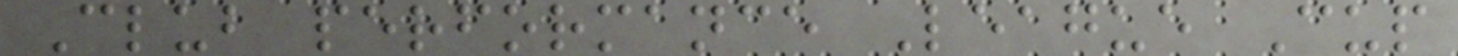Club performance League Cup
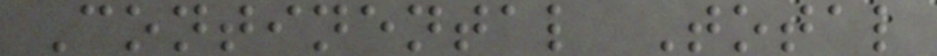Continental Total
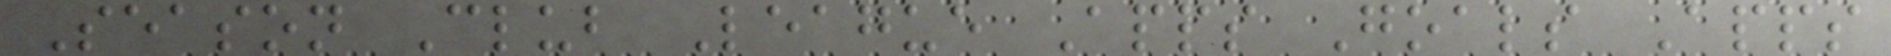Season Club League Apps Goals Apps
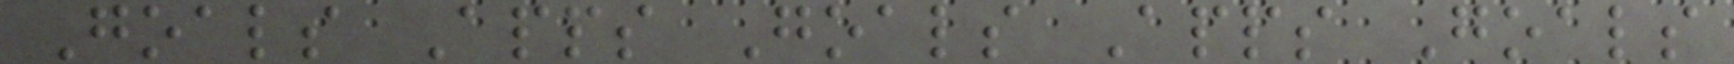Goals Apps Goals Apps Goals
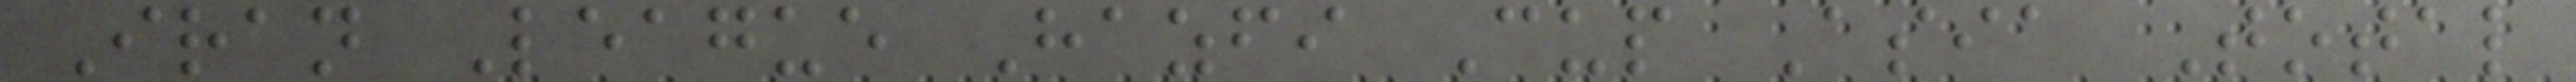Iran League Hazfi Cup Asia Total
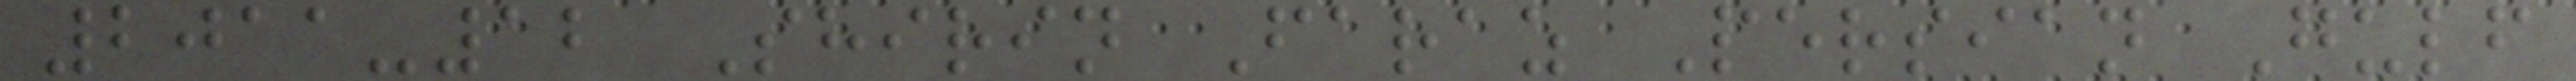2011-12 Shirin Faraz Persian Gulf
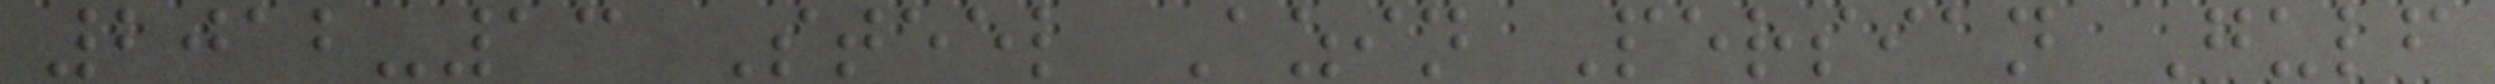2012-13 Steel Azin Persian Gulf
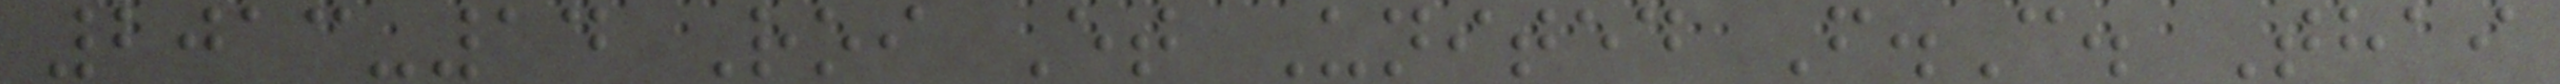2013-14 Roi Et United F.C. Thai
